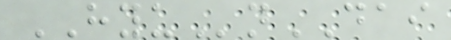HYUnDAI
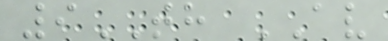9TH AV
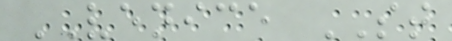VENICE ST
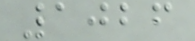1026
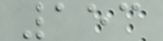153
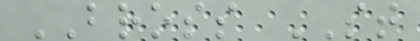BROSS ST
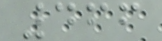466
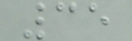35
